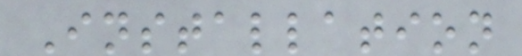Installation
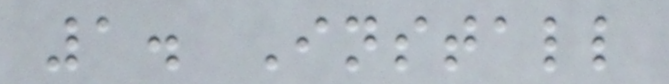1. Install
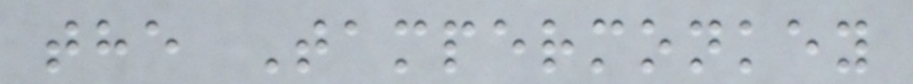the Tampermonkey
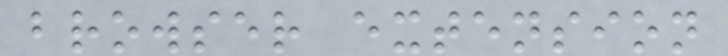browser extension
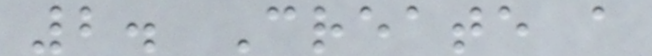2. Create a
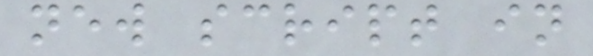new script in
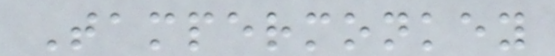Tampermonkey
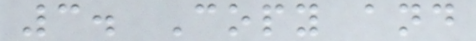3. Copy and
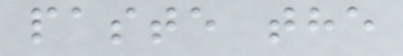paste the
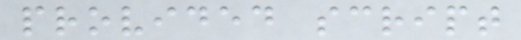provided script
